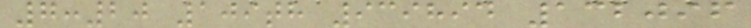7:20 109th 939894 132096
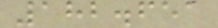182.651
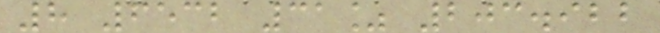8 6532 31% 203.922
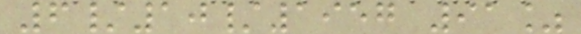6/10/1957 91%
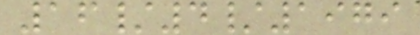16/4/1979
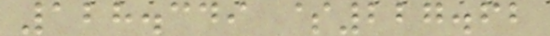128.349 $227.62
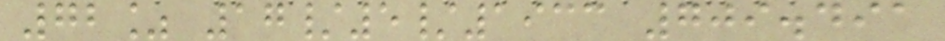72% 17/5/1933 709.491
